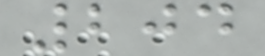204
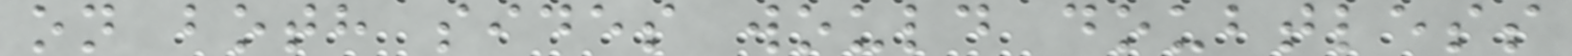on both sides would doubtless
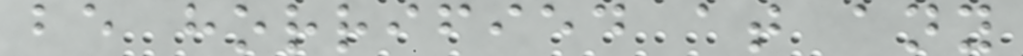be horrified at any
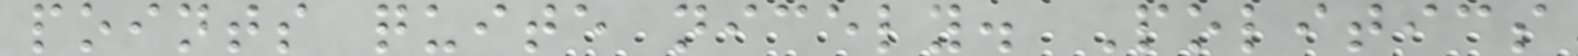points quite nicely. Politics
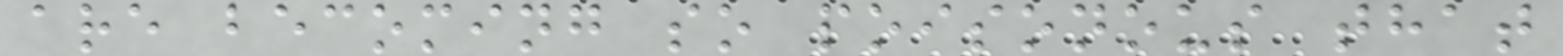are becoming so poisonous that
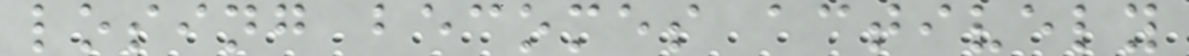losing becomes actively
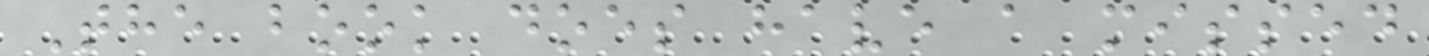The book does have a missed
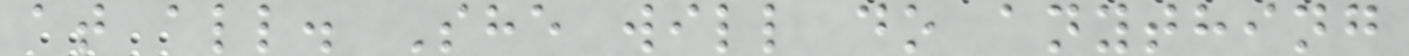at all. She will do anything
